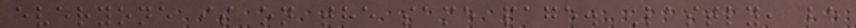everyone is on the same page. Lastly, be
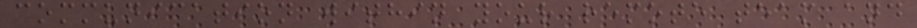communication within your remote team and
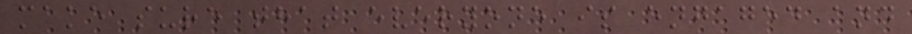make sure that everyone is engaged and
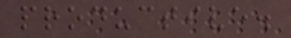productive.
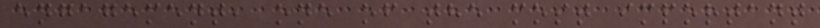engagement, one of the most important
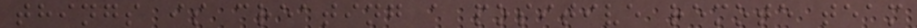things is creating a positive remote team
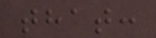that:
